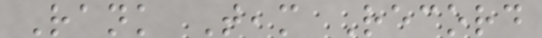Rank Team Record
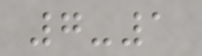7-1
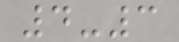4-3
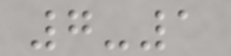7-1
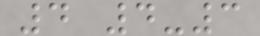4 4-3
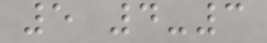5 4-3
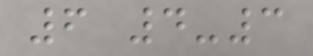6 4-3
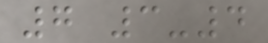7 3-4
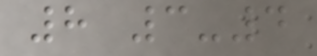8 3-4
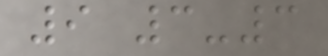9 3-3
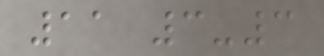11 3-3
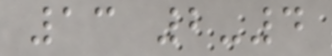13 2-4
